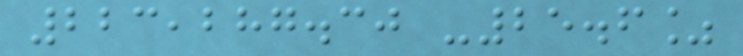223,287.30 -25.6%
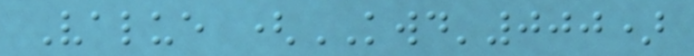Value (KWD'000)
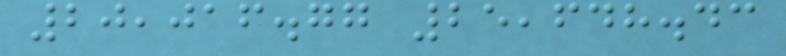20,016.77 25,648.43
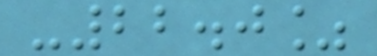-22.0%
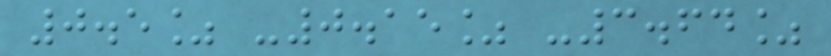0.5% -0.15% -3.64%
